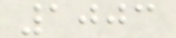1003
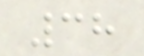38
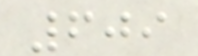609
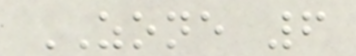ZONE 6
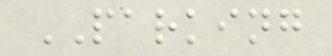PARKING
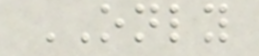ONLY
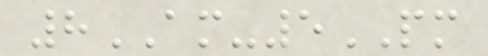8AM-5PM
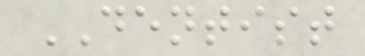DENTIST
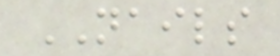NAILS
